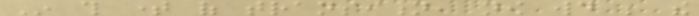In this time of transition, now would be the
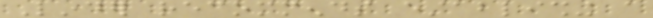Linder recommends establishing a
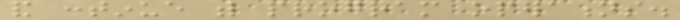and continue with program operations.
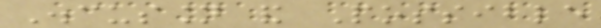Discussion and Possible
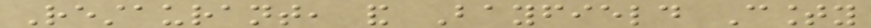Restaurant, and Bayfield County
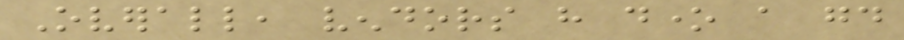Overall, vendors have done a good
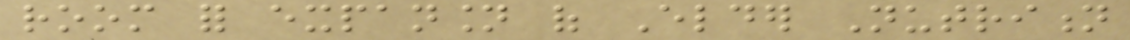room for expansion of Elder Nutrition
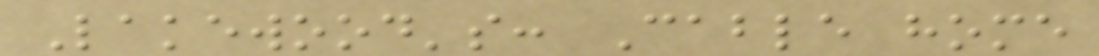Lakewood's: Cable home
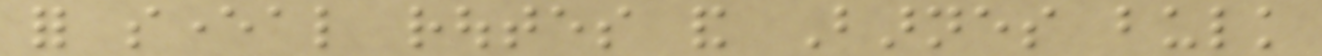for several routes and Barnes bulk
